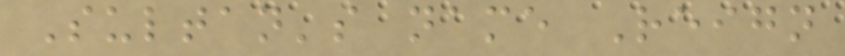Sultan's name Reign
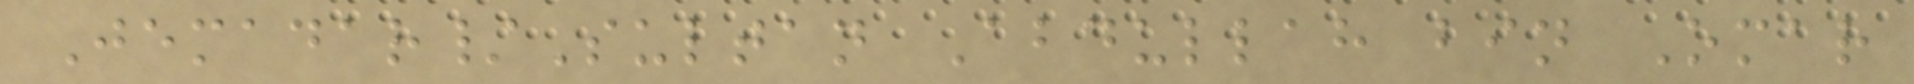Jemadar/Sultan Abdullah bin Omar
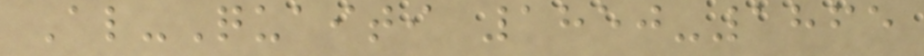Al-Quaiti 1850-1865
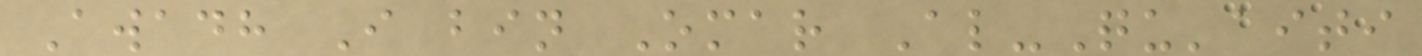Awadh I bin Omar Al-Qu'aiti
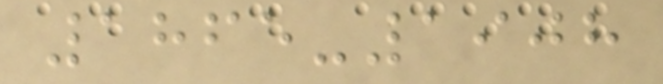1865-1908
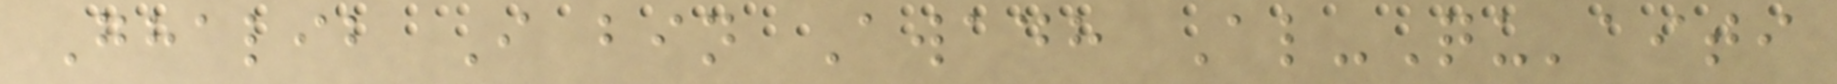Ghalib I bin Awadh Al-Qu'aiti
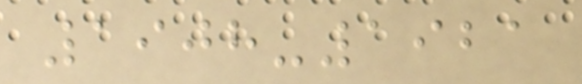1908-1921
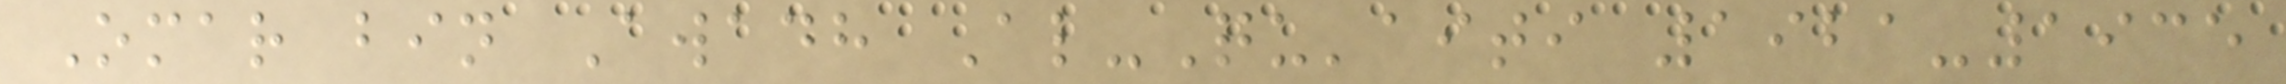Omar bin Awadh Al-Qu'aiti 1921-1935
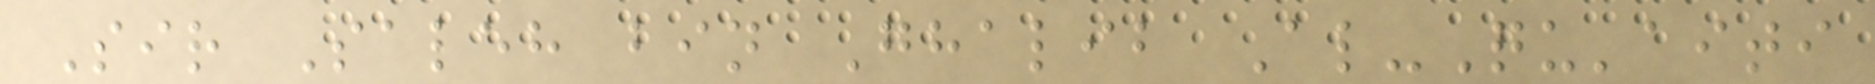Sir Saleh bin Ghalib Al-Qu'aiti
